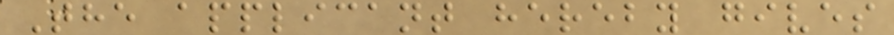The applicant hereby gives
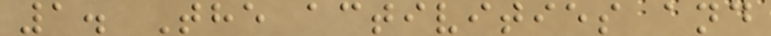1. The activities and
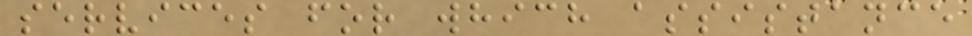services for which assistance
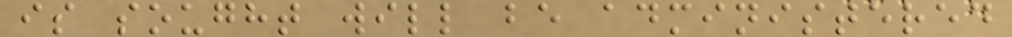is sought will be administered
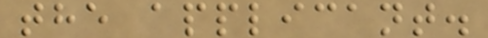the applicant.
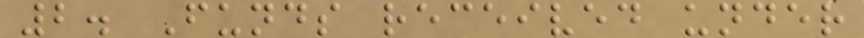2. Funds received under
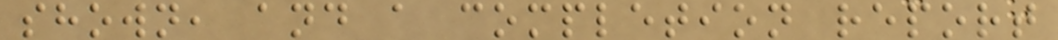shown, and a completion report
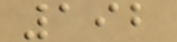192
